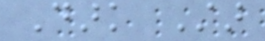Dark Star
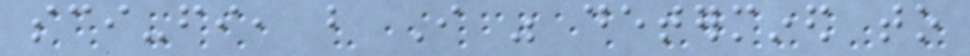sci-fi, but I was determined to
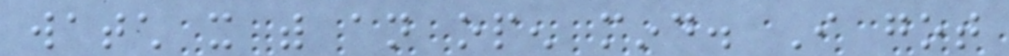watch it with an open mind. I got
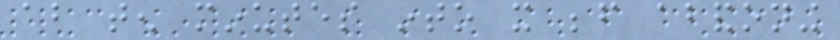about ten minutes into it before abandoning
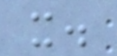it.
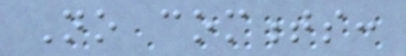No comments:
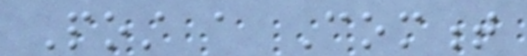Post a Comment
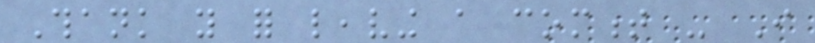Thank you for leaving a comment - I
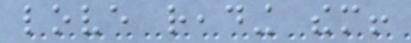love reading them!
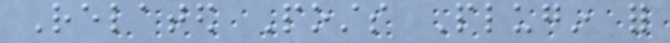Related Posts Plugin for
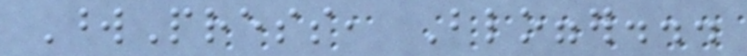WordPress, Blogger...
